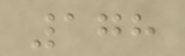178
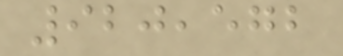920,572
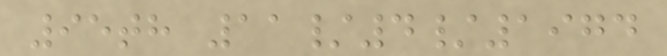95th 11/4/1974
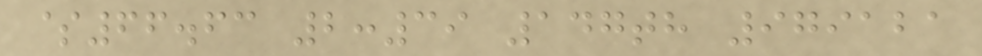$66.63 2:39 147th 979121
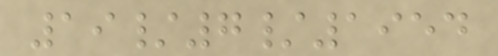19/7/1954
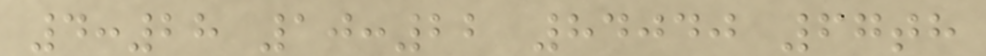4:28 10:22 84040 67th
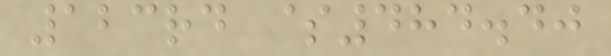123rd $484.40
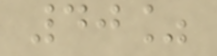40%
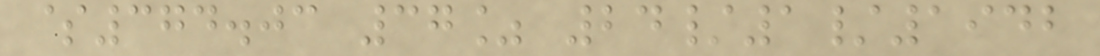$374.03 37% 24/1/1942
